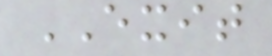EXIT
